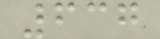637
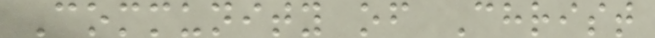Community of Christ
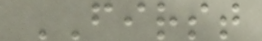FIRST
